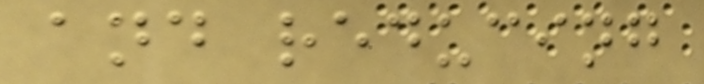and reducing
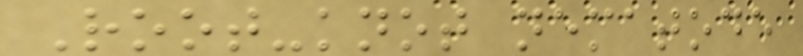Root-knot nematode
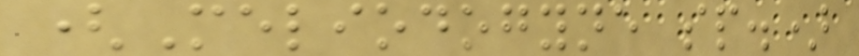(Meliodogyne sp.)
